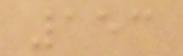153
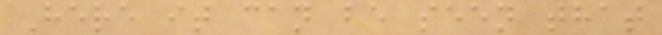Here it can be seen that
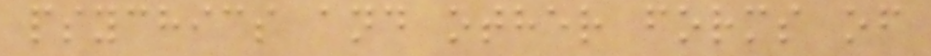psychics and other forms of
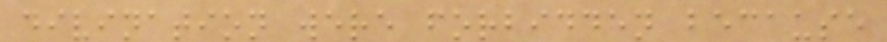divination were forbidden because
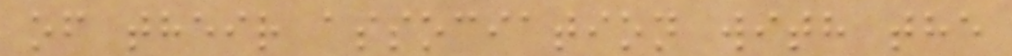of their association with the
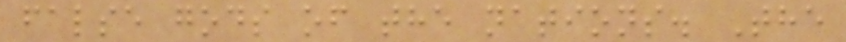false gods of the nations. The
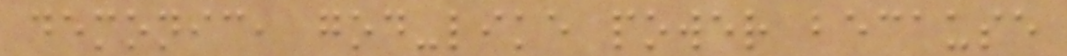demonic, god-like power because
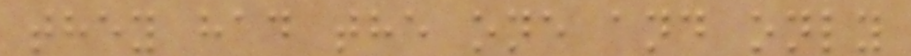they had the one and only
